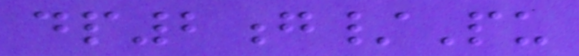dp2g/Pu
